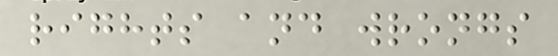rights and wrongs
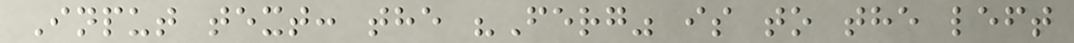Input text: the "Ferg" is to the left
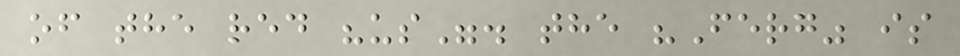of the red "us". the "Ferg" is
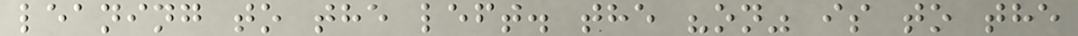leaning to the left. the "on" is to the
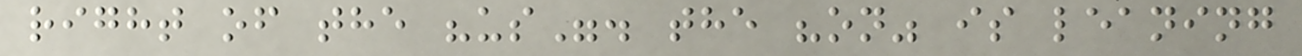right of the "us". the "on" is leaning
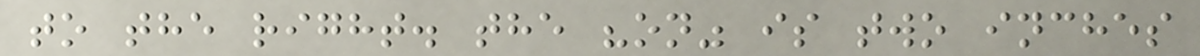to the right. the "on" is two inches
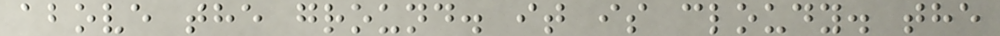above the ground. it is cloudy. the
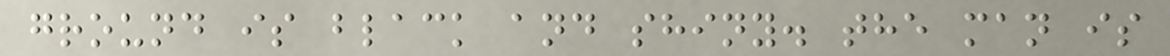ground is black and shiny. the man is
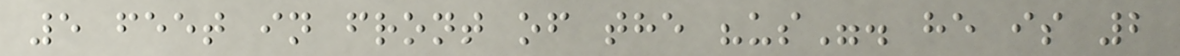5 feet in front of the "us". he is 2
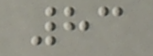83
